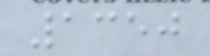1350
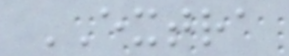EXTRA
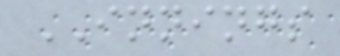INNINGS
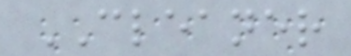CLEANER
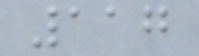117
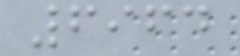6964
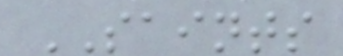SAINTS
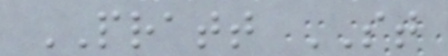PRATT ST
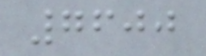7600
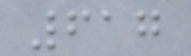617
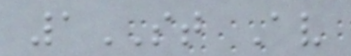1ST Av
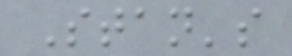Stan's
